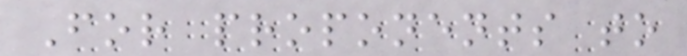For proponents to
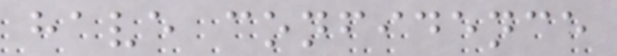have confidence
